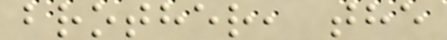brother, the
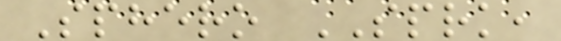Sphero SPRK,
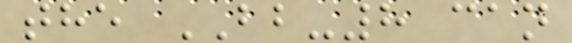the BB-8 can
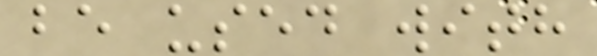be used with
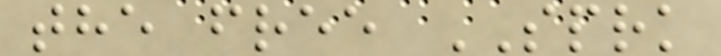the free SPRK
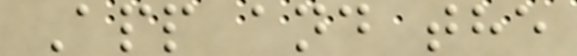App and the
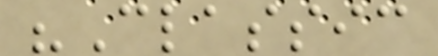"Classic
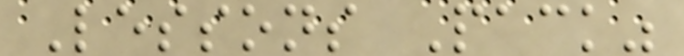Lessons Pack"
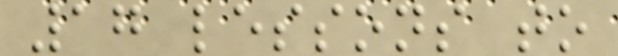17 lessons to
